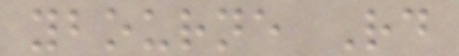ybourne Rd
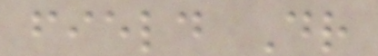field Dr
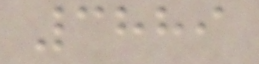3889
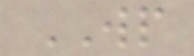WP
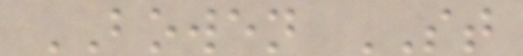BOWEN ST
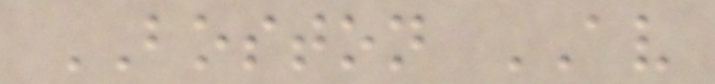BOSTON AV
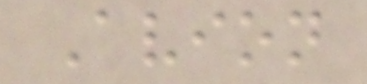Avion
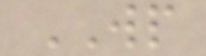WP
